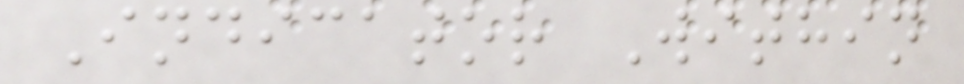Indicator Within
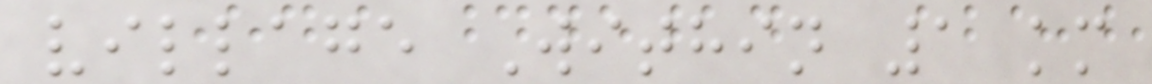village Within 1 km
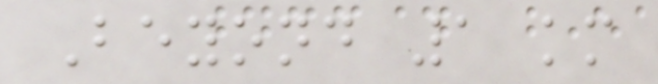Beyond 1 km
